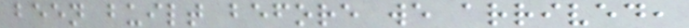been built before we arrived,
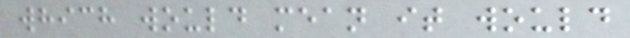which would mean it would
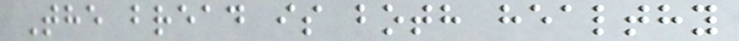The bread is both healthy
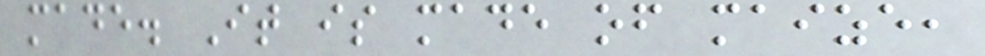made. It is made of maize,
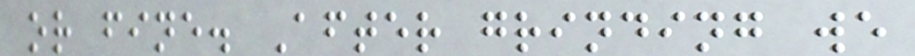or fine. After grinding we
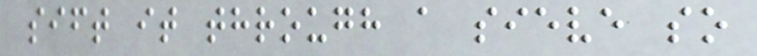sift it through a sieve so
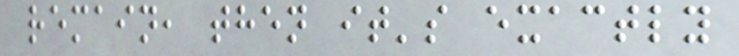remain, then it's exactly
